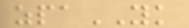zpaYK
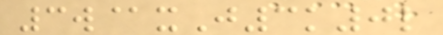3w@xJ3k0l
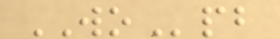WOpb
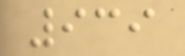939
